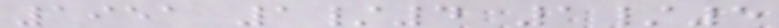1951 1/4 1/5
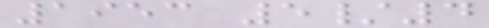1953 5/4
